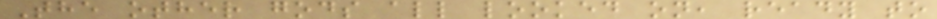The other gods all looked on, ready to
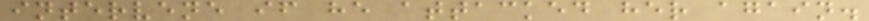intervene if he attacked her again.
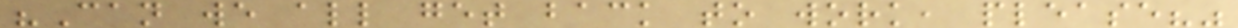"Can we all get back to work, please?"
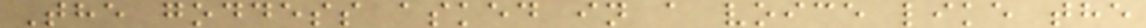The goddess asked in a voice like the
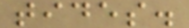tides.
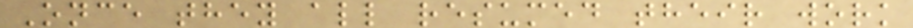Once they all resumed their work
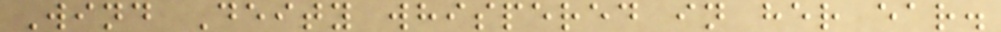Wind Deity whispered in her ear.
